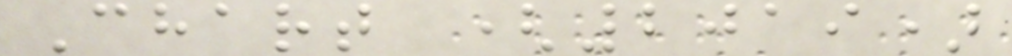Chart (2019)
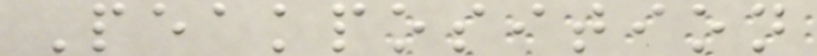Peakposition
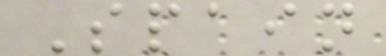Spain
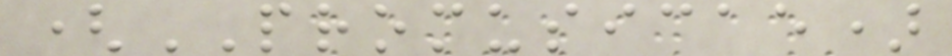(PROMUSICAE)
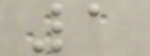1
